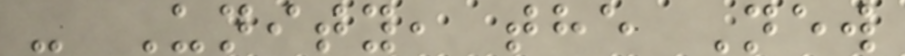- Unity, the New
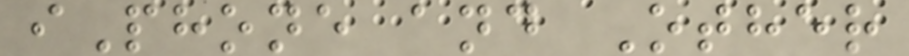iPhone and Other
